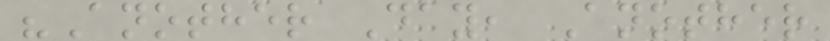"Another Day, Another
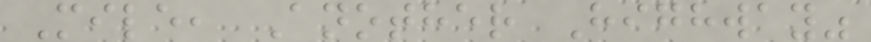Mile, Another Highway"
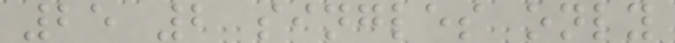25 2 singles only
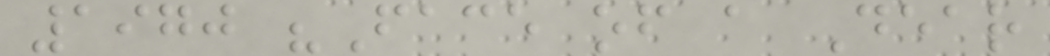1970 "Face of a Dear
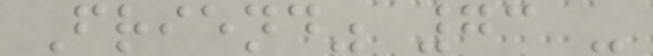Friend" 73 -
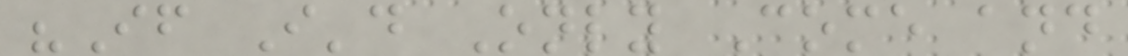"If I'd Only Come and
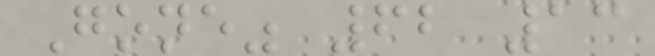Gone" 62 13
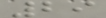29
